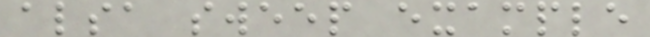alsa sweep example
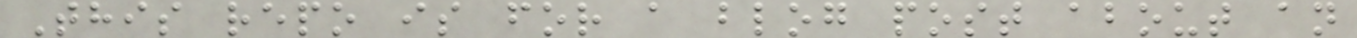This repo is for a blog post about an
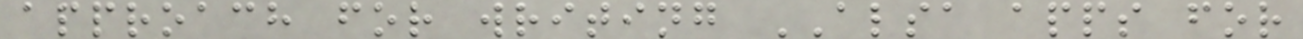approach for writing ALSA apps for
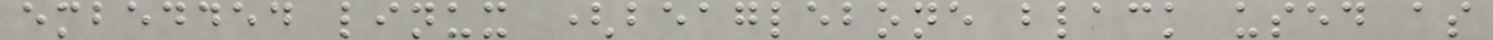embedded linux (beaglebone black used as
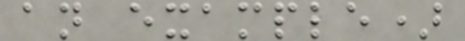an example)
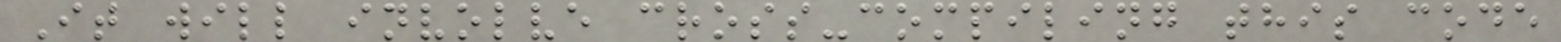It will involve cross-compiling this code
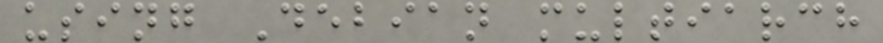using Debian multiarch
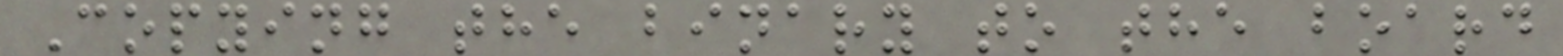Copying the binary to the board
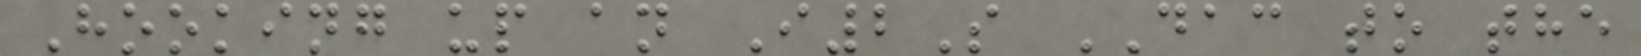Hooking up an I2S DAC to the
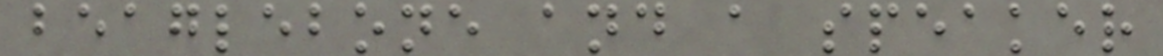beaglebone and a speaker
